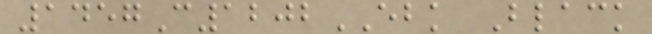1457C1202EBK Black
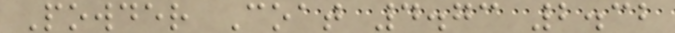Powder Coat 4.73 2.32
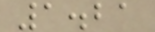1.21
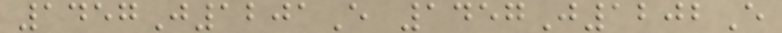1457J1201E 1457J1202E
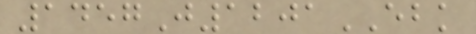1457J1201EBK
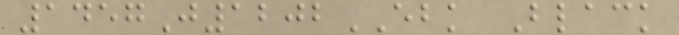1457J1202EBK Black
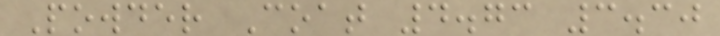Powder Coat 4.73 3.30
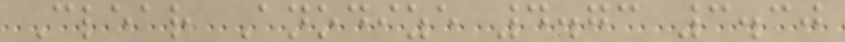Clear Anodize 4.73 3.30
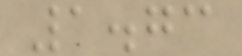1.73
